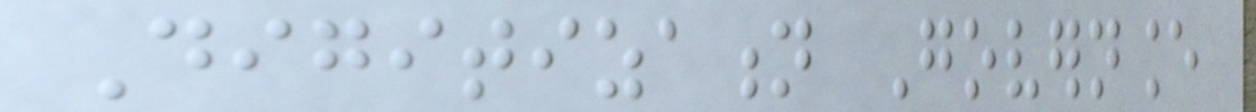Digitization Governance
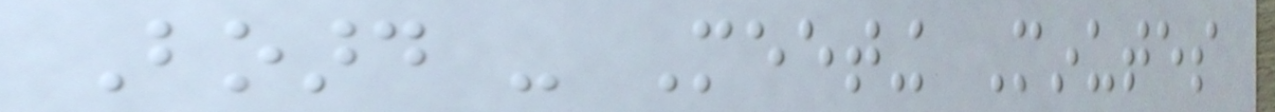Board - Meeting Minutes
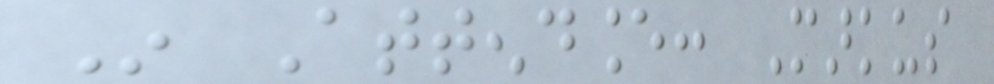In Attendance: Markus
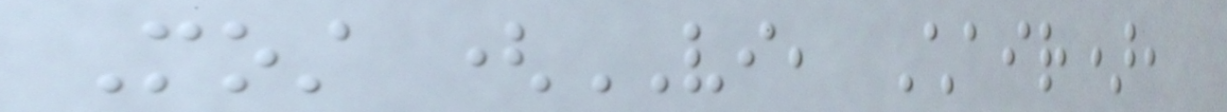Most (VI, Chair),
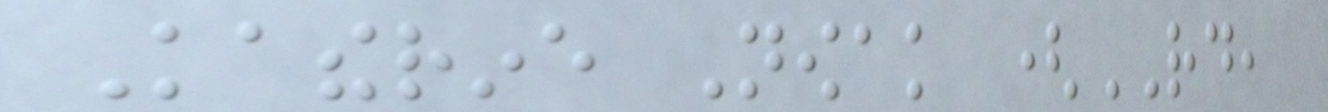Katherine Nowak (RD,
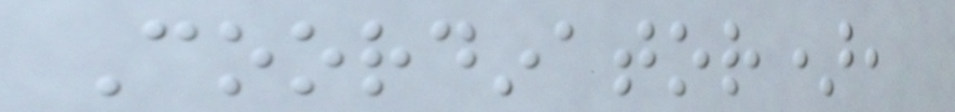Coordinator),
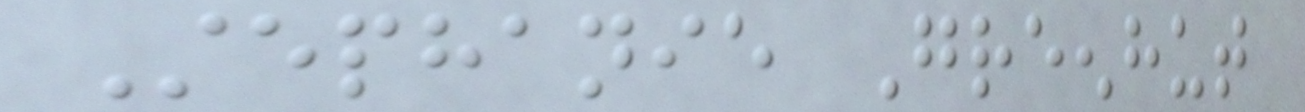Stephanie Greenhut
